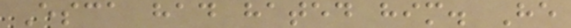Esca had hated him. He
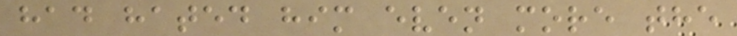had hated him even more the
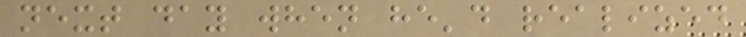next day when he'd realized
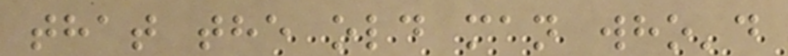that the old man who'd
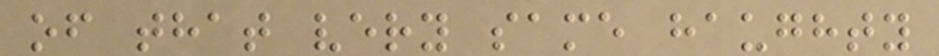of that very same haughty
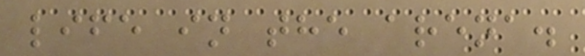life in the arena.
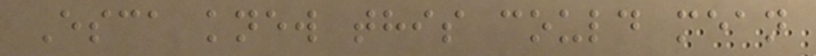Esca knew this could mean
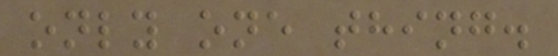only one thing.
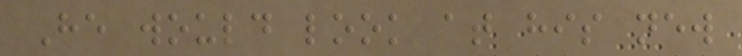He would look at his new
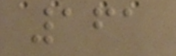161
